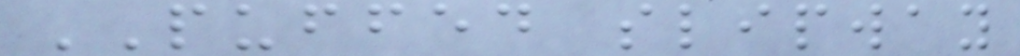PUFFED slipway
